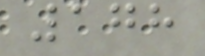178
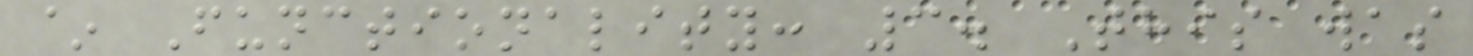~ Functionality: 3. This was
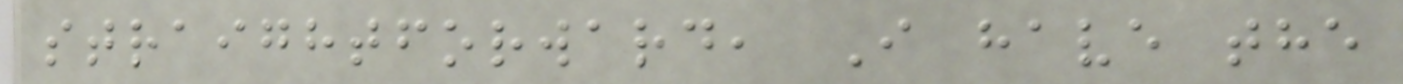straightforward, I have the
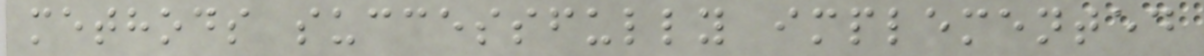methods successfully implemented
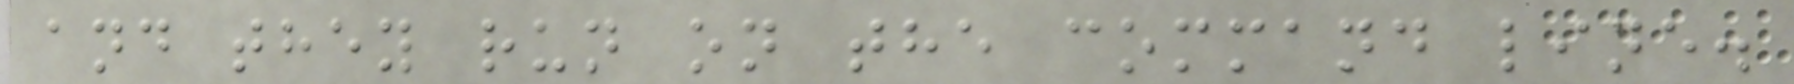and they run on the command line.
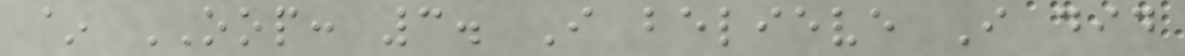~ OOP: 3. I believe I did
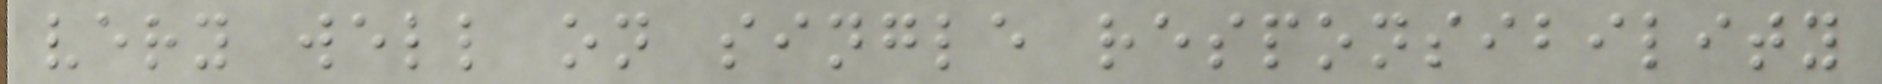very well on single responsibility
